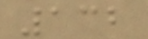132
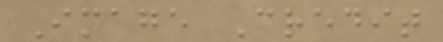Image Credit
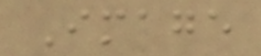Image
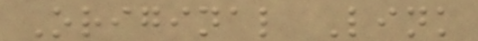Original Link
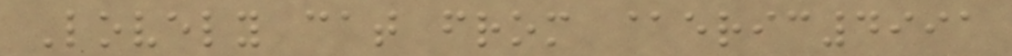Lovely cat from @eric4991
